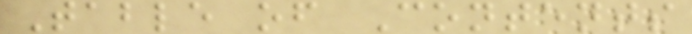Table of Contents
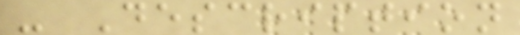- Description
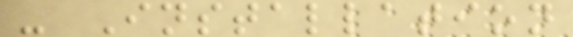- Installation
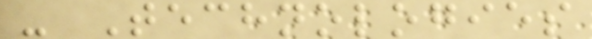- Technologies
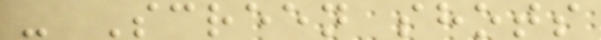- Screen shots
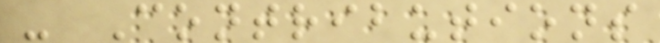- Contributions
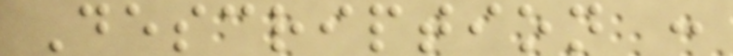Description :
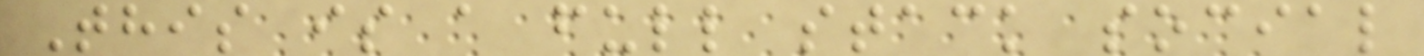This is a full stack social
